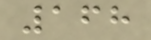168
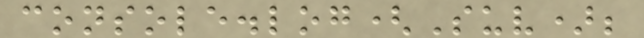console.log(Suv);
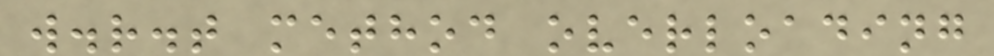w.r.t method overloading
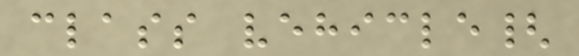class vehicle{
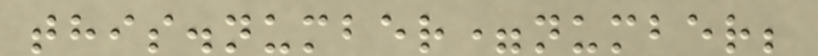this.number=number;
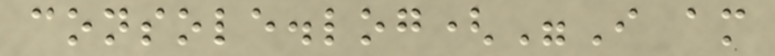console.log("I am
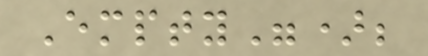Empty");
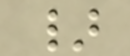}
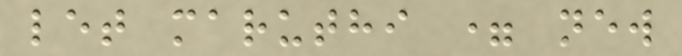let maruthi = new
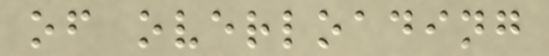of overloading
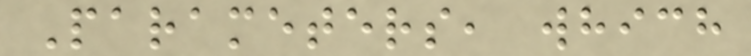Parameters, which
